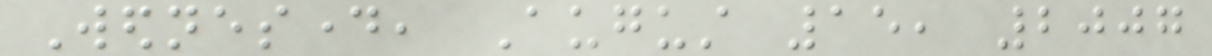Wednesday, August 15, 2007
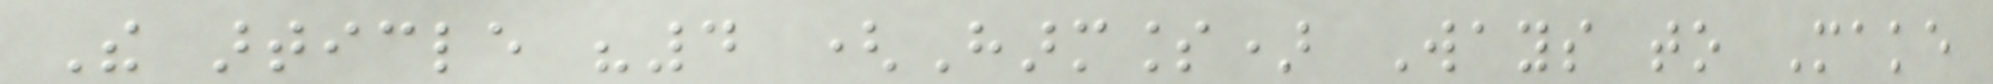The article "4 (Harmless) Ways to Make
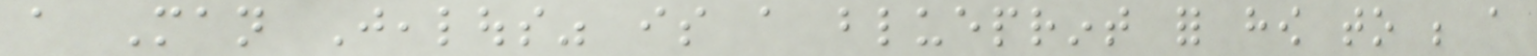a Man Jealous" is a blueprint for how to be a
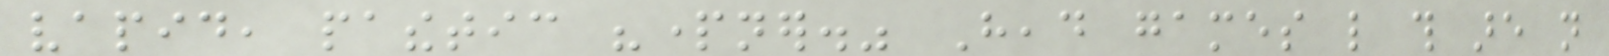vapid, pathetic "partner." Head games like this are not
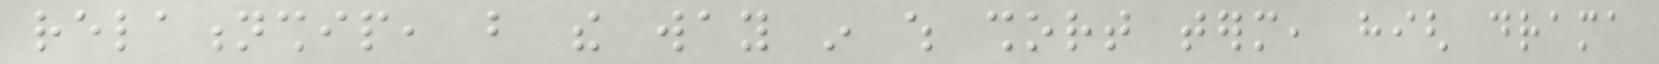relationship, but the way in which short term, high drama
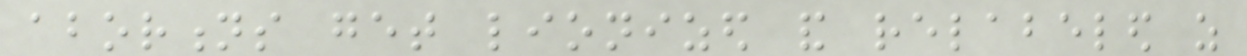abortions get lionized and relabeled as
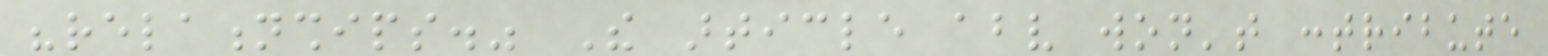"relationships." The article above won't contribute
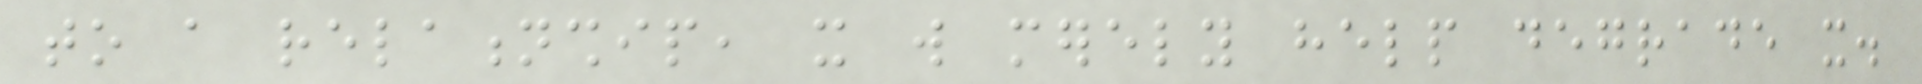to a relationship, it will merely help degrade it.
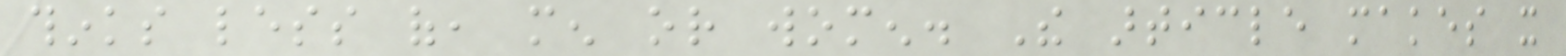thinks less of, men or women. The article makes it
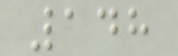148
